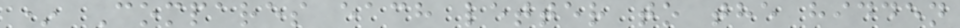* Compares each letter to the hidden
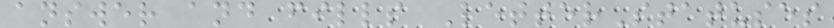answer and fills LetterStatuses
